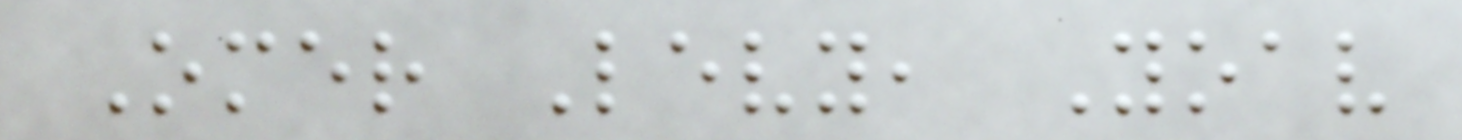Omer Levy, Yoav
